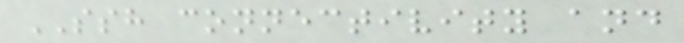SSH connectivity and
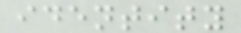identity
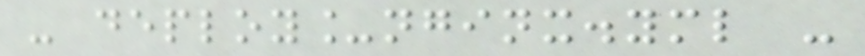- deploy_nginx.yml -
